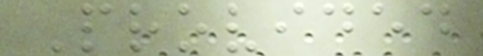Provided
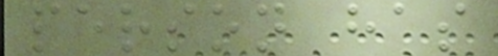person has
